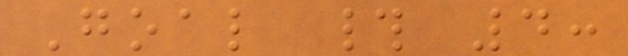Goal # 4:
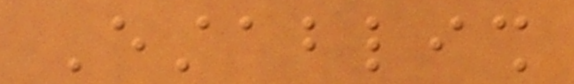Establish
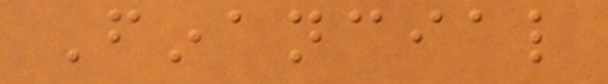Financial
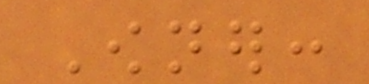Owner:
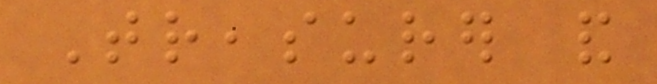Treasurer and
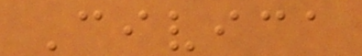Civica
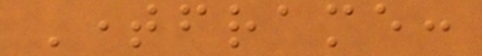Timeframe:
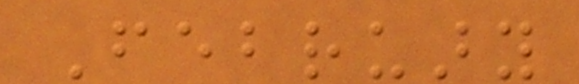February
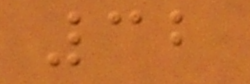32
